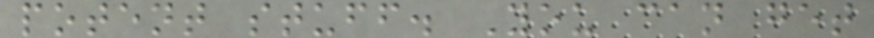potent stuff. You can get
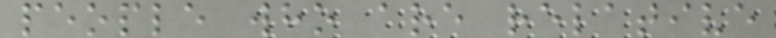people who are relative
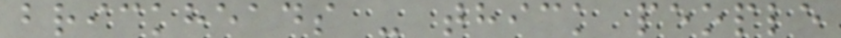brickheads - thick people
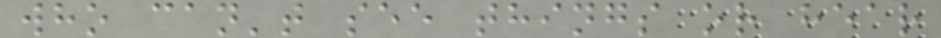who can't see things or hear
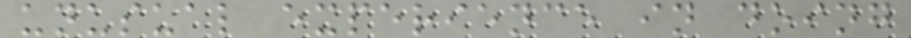unusual experience in doing
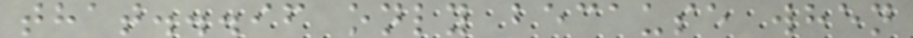that...if only because when
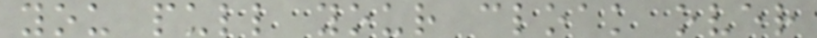you pull your cloak over
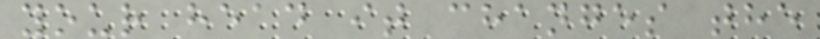your head it changes the
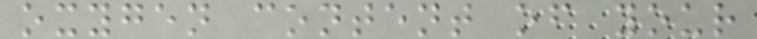oxygen content of your
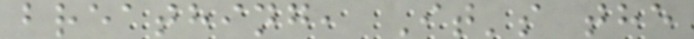breathing, It's the
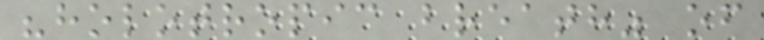"holotropic breath" of
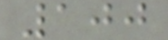100
